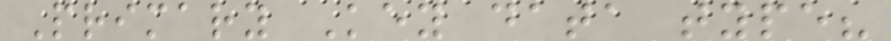Primary Key data type?
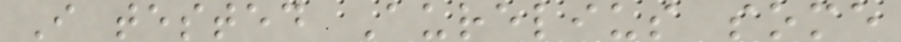I tested Aurelius some
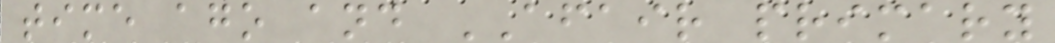time ago and AFAIR primary
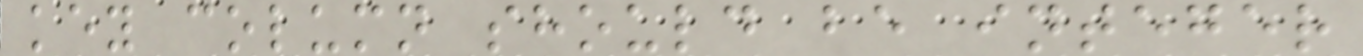key column should be integer
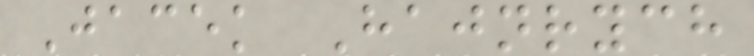Jacek Hajnrych
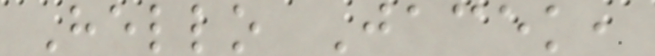Hello Jacek,
